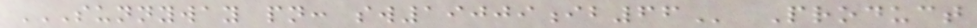SUNNYWAY PN: SW19009IB66 Product
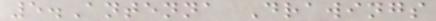5.Antenna Drawings
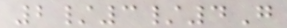2/3/4G
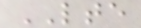LTE
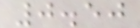0.50
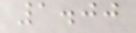1.00
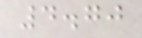4.70
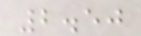2.50
